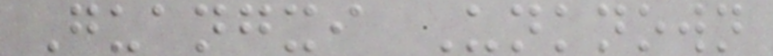Guangxi Unknown
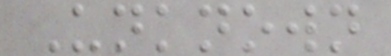Unknown
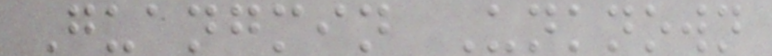Guangmin Unknown
